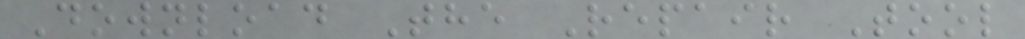Download The Repair Tool
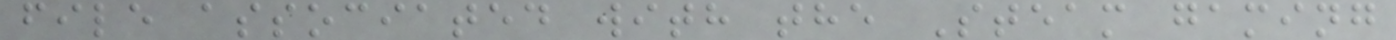file associated with the Steam gaming
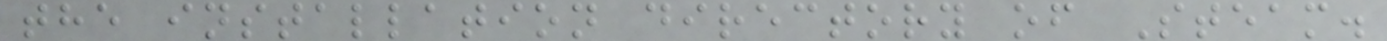the installation directory of Steam.
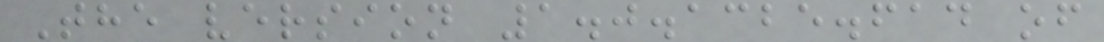The version 1.0.1325.614 of
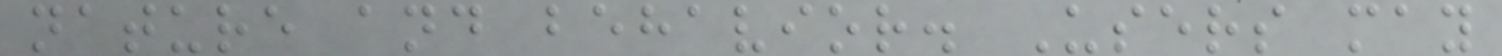nature and behavior. Users may
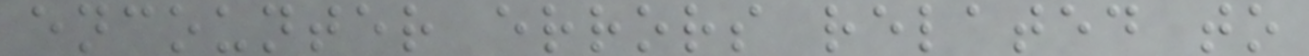encounter errors related to
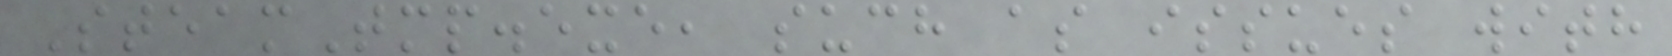SteamTmp.exe, such as issues with
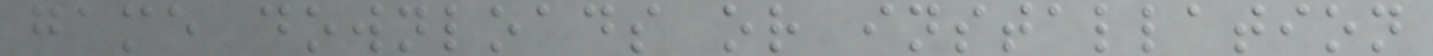game downloads or installation
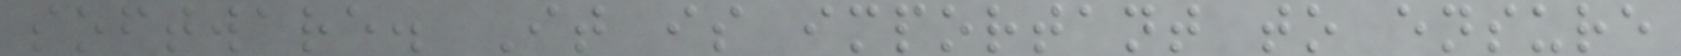software. It is important to ensure
